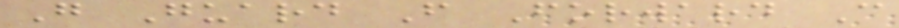G Guard F Forward C
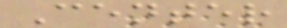Center
